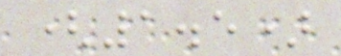(1.5)
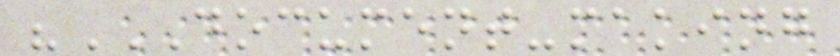"DOCUMENT-MAKING
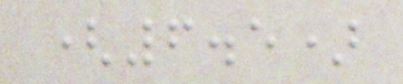(6.5)
